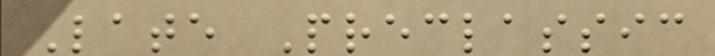Late Preclassic
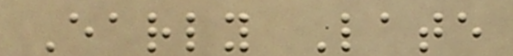Early Late
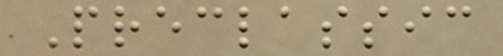Preclassic
